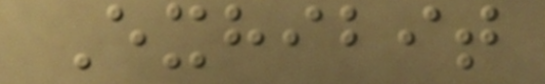Exhibit
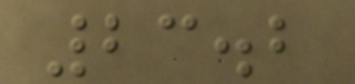23.2
